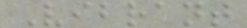Vibrant
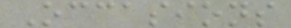Occasions
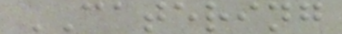CATERING
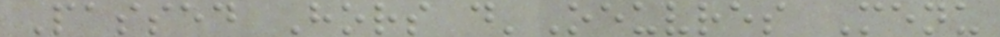Passed Hors d'Oeuvres Menu
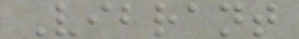Vibrant
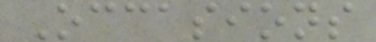Occasions
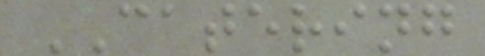CATERING
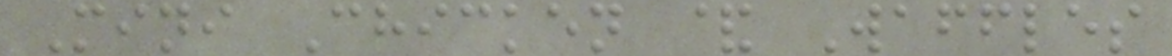Mini Chicken & Waffles
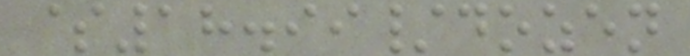$18.99/dozen
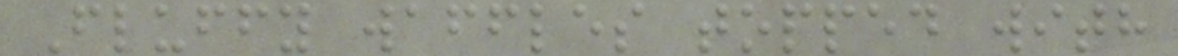Fluffy waffles topped with
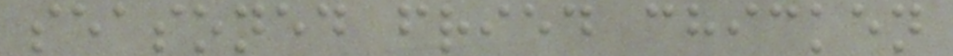seasoned fried chicken
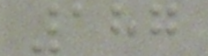187
